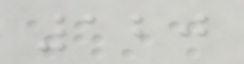120
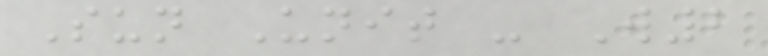Sun Unit - W2
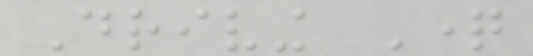Driving Question
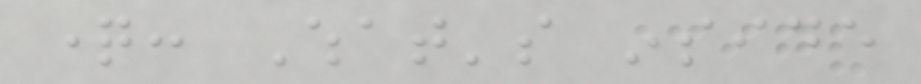question: What's inside
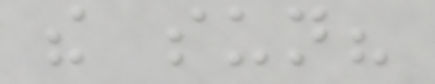the sun?
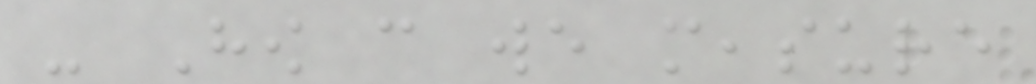- How can we measure
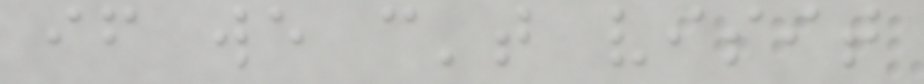if we can't visit
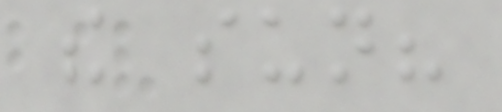the sun?
